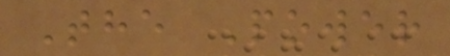The Power
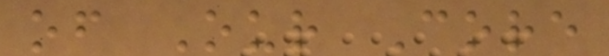of Our Core
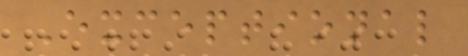Exceptional
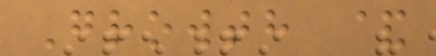Growth &
